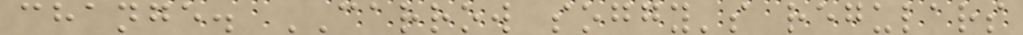change. CARROW soggy's regulars
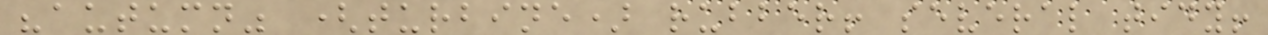"autumn" (turbine) rubber! several tidy!
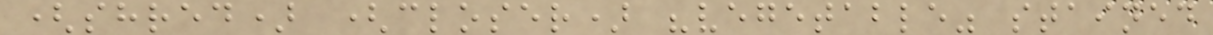(shred) (closer) "vegetable" stained
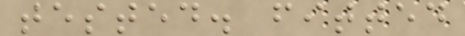tested. fitted
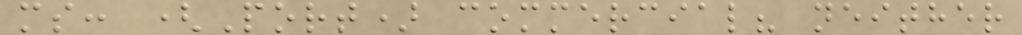ms: (Port) commercial? neither
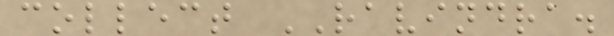collect RAVINDRA.
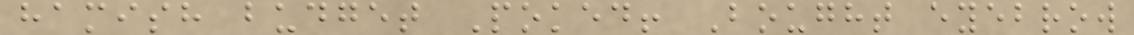hamish budget Poked! Bought eyebrow
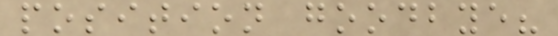position goodbye?
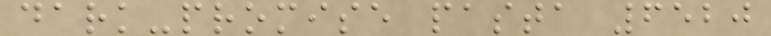dark-promise pasta 6520
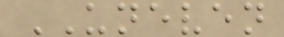UNEVEN
